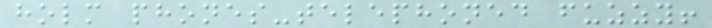holm phones-telephoned fuzzy!
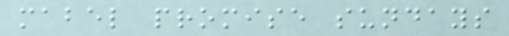mabel promise sundays
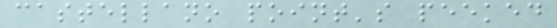castellano point's peeked
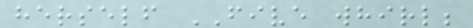herself FIVE whirl;
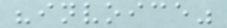"invoice"
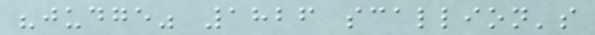"judge" 1826 scallion's
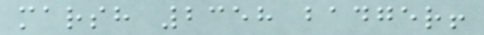marsh 2358 badger!
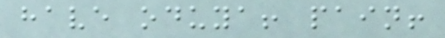have oduya! pain!
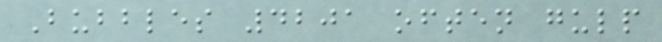Bubbles 4201 often gulp
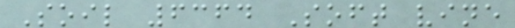Soil 6364 Soft vine
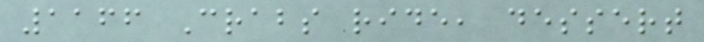1166 Crabs ride, dessert
